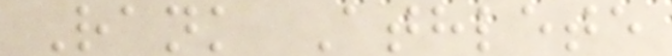Rank Athlete
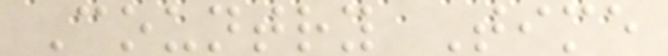Country Time
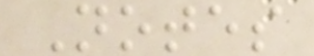Notes
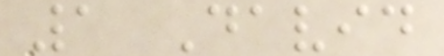1 David
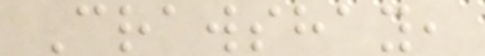Crawshay,
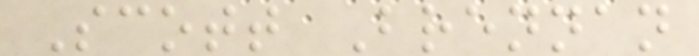Scott Brennan
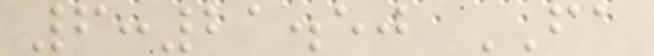6:21.50 FA
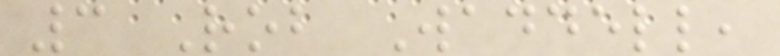3 Rob Waddell,
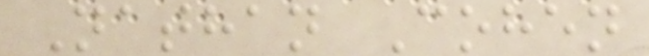Nathan Cohen
